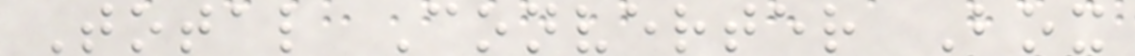Total Converter Box
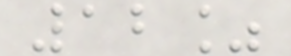12%
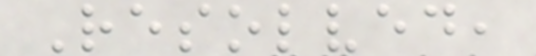Resolved,
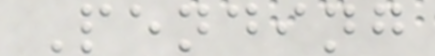Pending
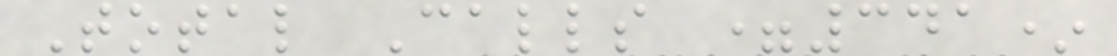Total Calls =341*
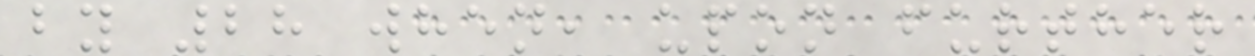by 28 when, upon further
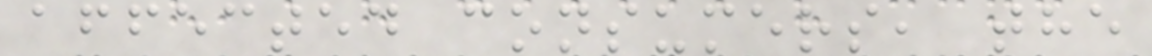affected consumers, the
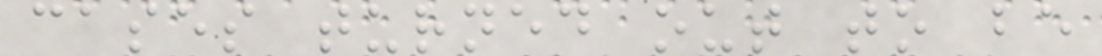cases turned out to be
